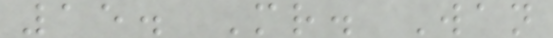15. Mr. Wan
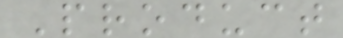Product
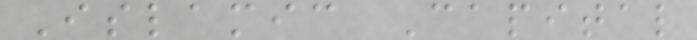Islamic Capital
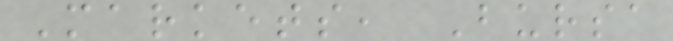Markets, Bursa
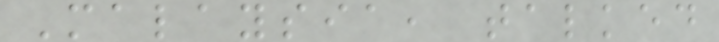Malaysia, talked
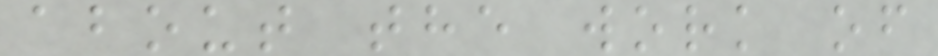about the work of
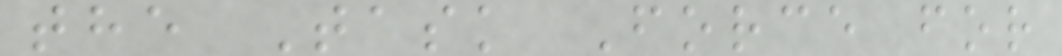the Task Force for
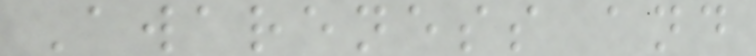Awareness and
